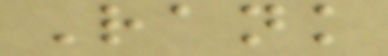Rank
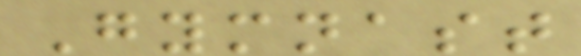Gymnast
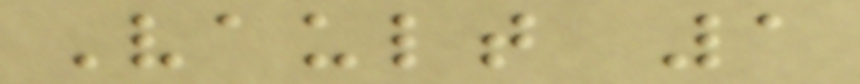Vault 1
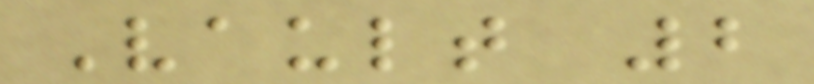Vault 2
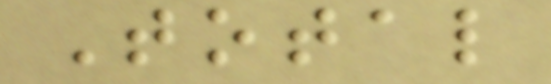Total
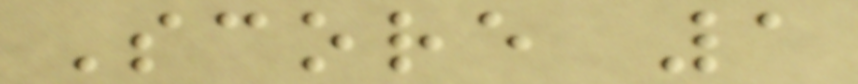Score 1
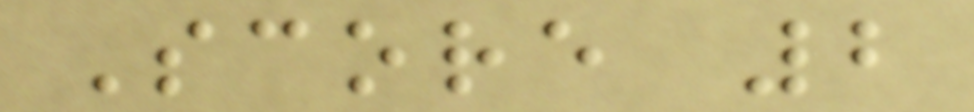Score 2
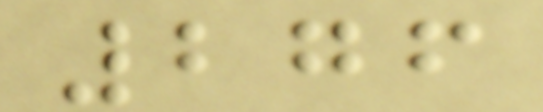276
